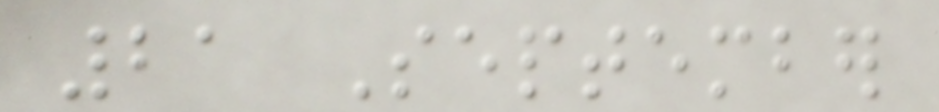21 September
